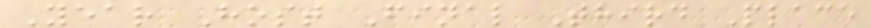Year Host Final Third Place
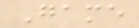Game
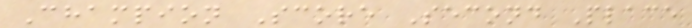Champion Score Second Place
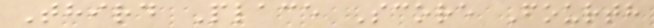Third Place Score Fourth
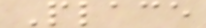Place
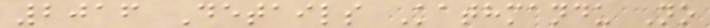2016 Details Kathmandu No
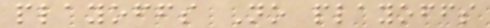playoffs No playoffs
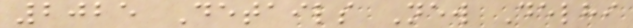2025 Details New Delhi
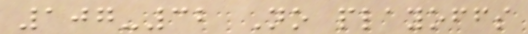107-32 No playoffs
